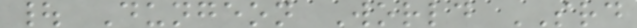| Dungeon World SRD
